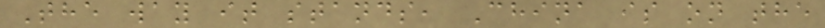The way it stands, China is on the
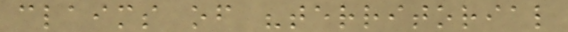claims of "territorial
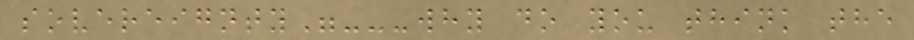sovereignty"---why do you think the
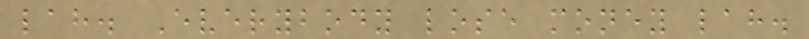lah. Everybody lose money lah.
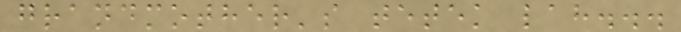grandmother's tetek lah...
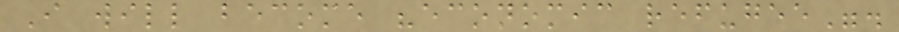I will become "economic refugee".
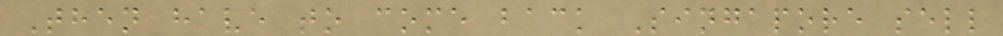Then have to come back Singapore sell
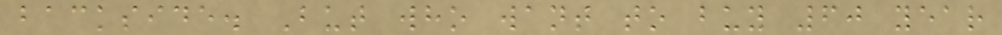backside. But who want to buy 60 year
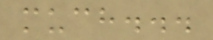much...
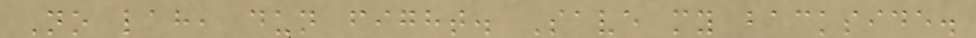No lah, dun fight. Save my backside.
